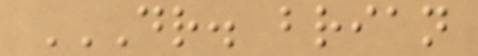DR. BRIAN
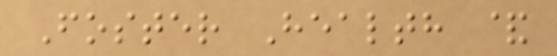Foster Health &
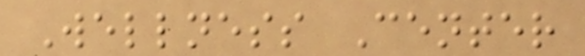Wellness Center
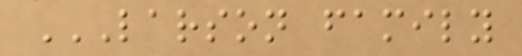LARSON FAMILY
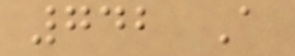742 A
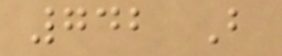742 B
